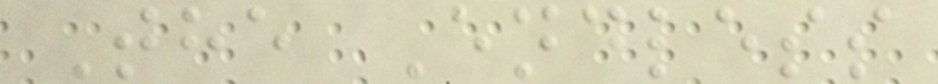The Endless
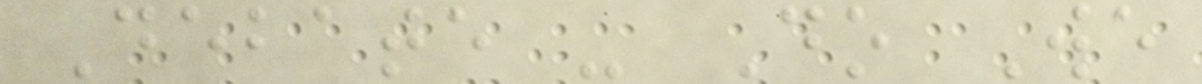Debate - Do We
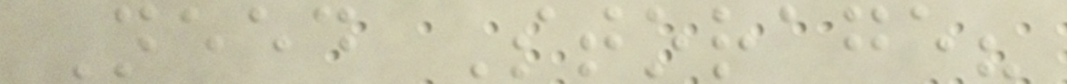Need Storage?
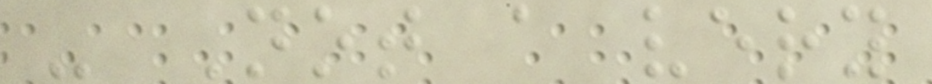- Not a very
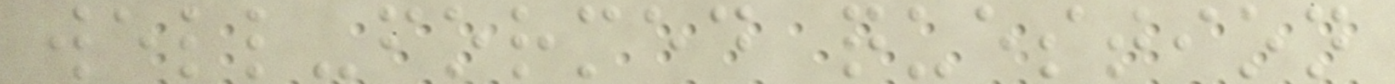well-formed question
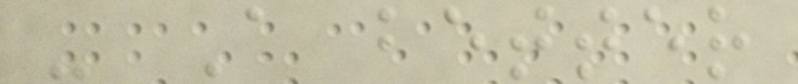- A better
